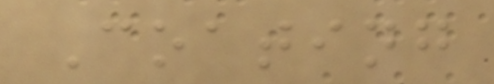Coating
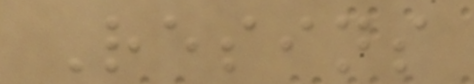Resins
